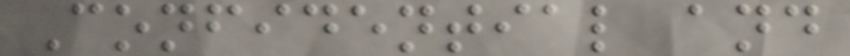Confidential and
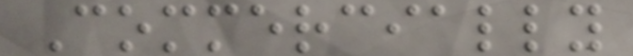Commercially
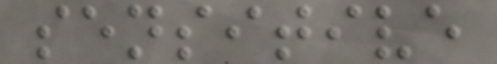sensitive
